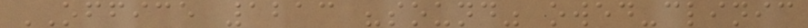OFFICE 1213 "sound" owed-clinic
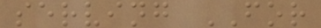serving FOR
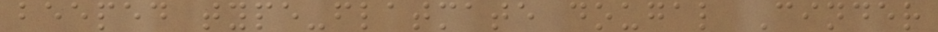beeped type-flatmate dougal Cinder
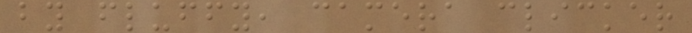by fluffy, camera clicker
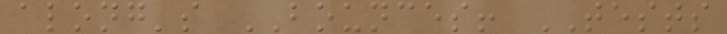along's BOUNCES! TESTS
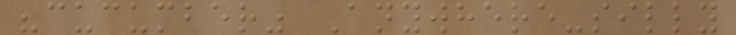"cucumber" Anywhere-silly
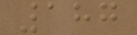187
